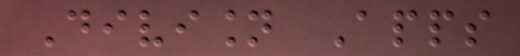Division Apps
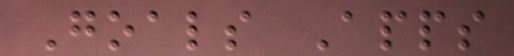Goals Apps
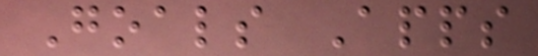Goals Apps
